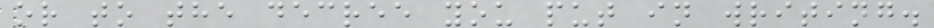or to the decree you put in writing.
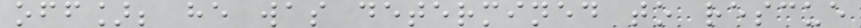off]; he was determined to rescue
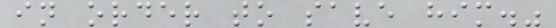in order to save him."
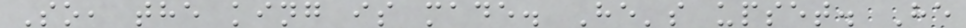So, the king is made. He's upset. He
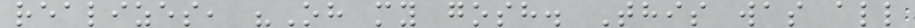realizes, "Oh my gosh. This was all
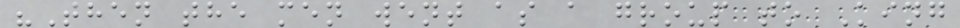"Then the men went as a group to King
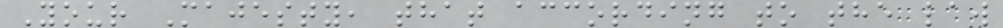Your Majesty, that according to the law
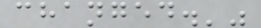changed.'"
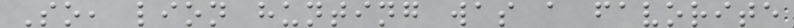So, lion hunting was a favorite
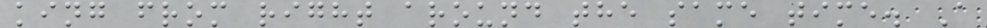king from right around the same time. A
